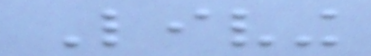Living
